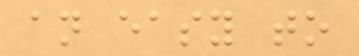an easy to
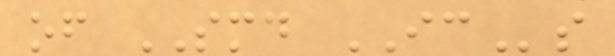of SMD ICs
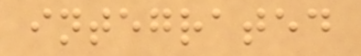integrated
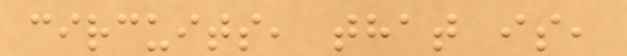circuits, that is,
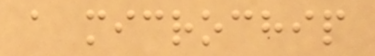a microchip
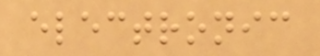electronic
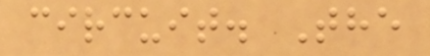circuit. The
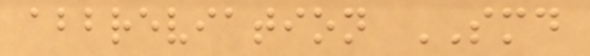abbreviation SMD
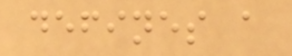defines a
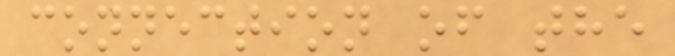connection of the
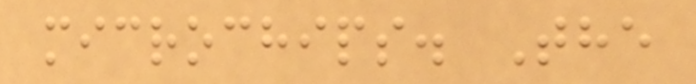microchips. The
